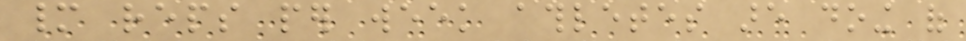many reps per week athletes are doing of
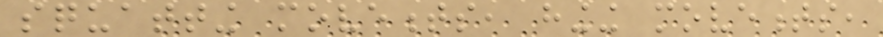squatting movements, hinging movements,
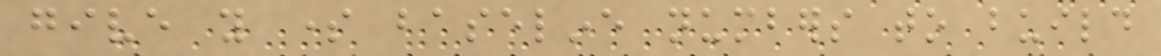give you some baseline numbers to build
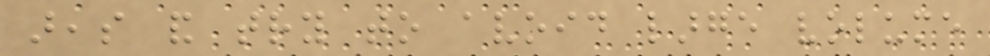areas and try to avoid large volume
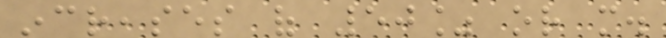increases of 50% or more.
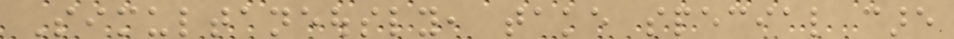Simultaneously, take special care
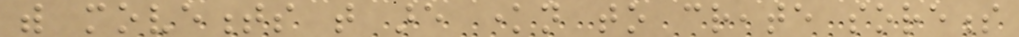with movements that are known to create soreness
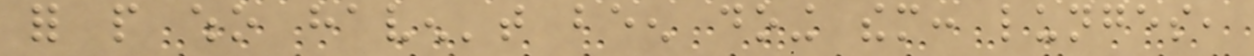for people who haven't been doing them: lunges,
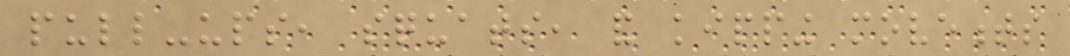pull-ups, squats, and kipping movements
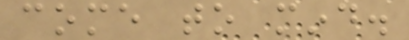come to mind.
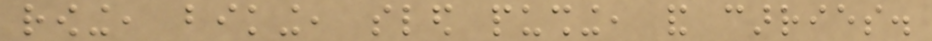rowing, biking, sled pushing, and carries.
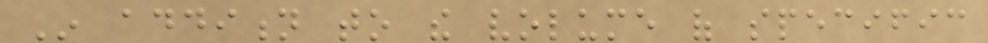In addition to the volume of specific
